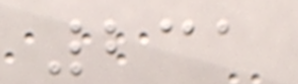231
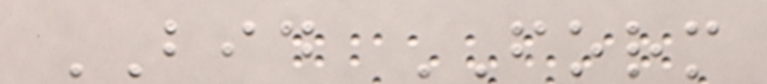BID FORM
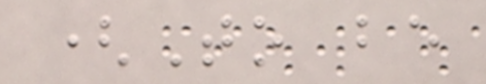(To be
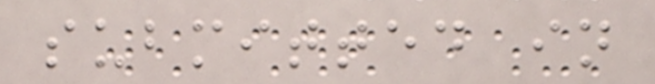submitted in
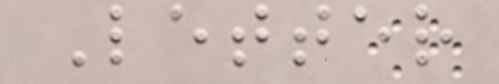Letter
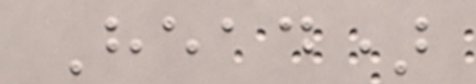Head)
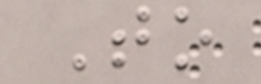To
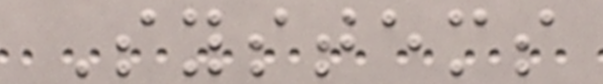Systems
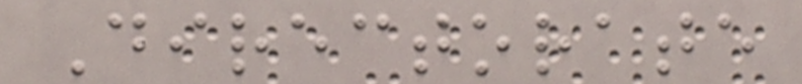Directorate
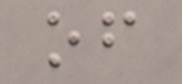of
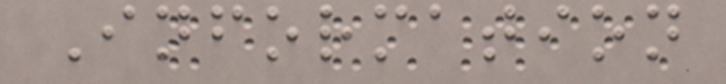Information
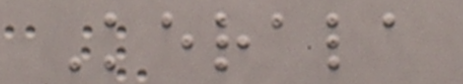Kerala
